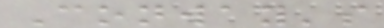Conway's
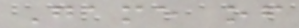Game of
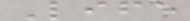Life
